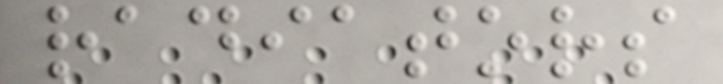radiators
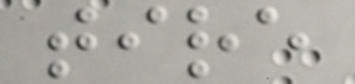tire
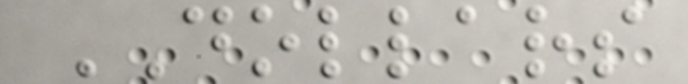DOLLARS
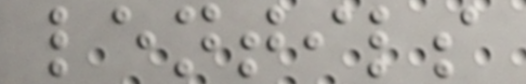lentils
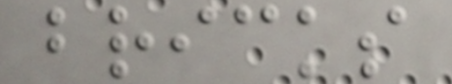bricks
